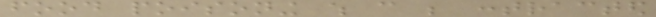food poisoning which can be contracted
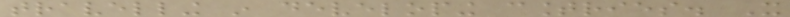travelling in developing countries. It
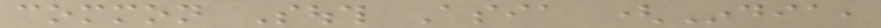common South Asia (India,
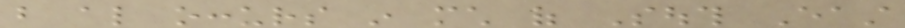but also occurs in much of South East
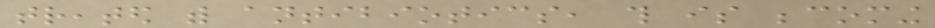treated with antibiotics, this is becoming
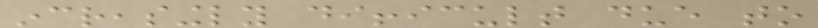increasingly difficult due to
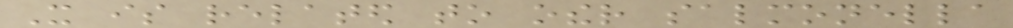It is related to other salmonella
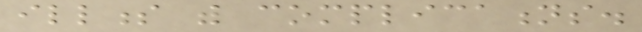illness with complications.
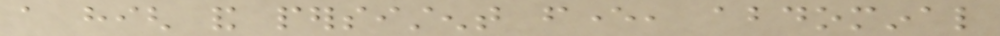a high and persistent fever, abdominal
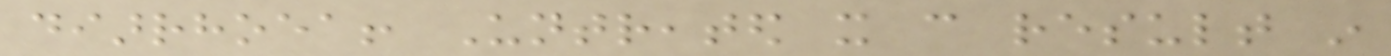diarrhoea! Untreated it can result in
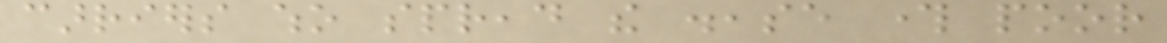carriers who spread the disease through poor
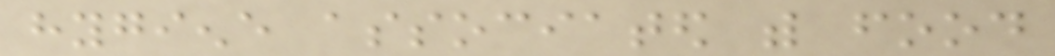hygiene associated with food
